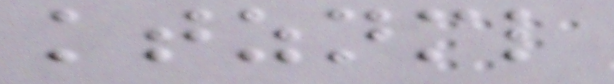ktznml
